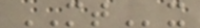MTx
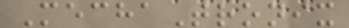MechaTronix
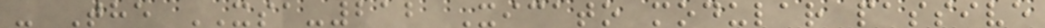- The XSA-212 Xicato modular passive
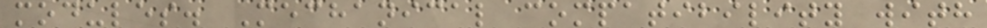modules. Mechanical compatibility with
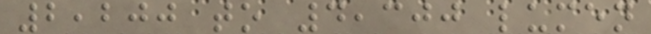2,200 to 4,300 lumen
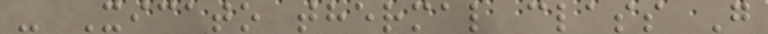- Xicato thermal class G
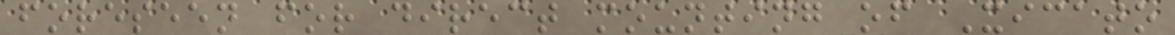foreseen for direct mounting of Xicato
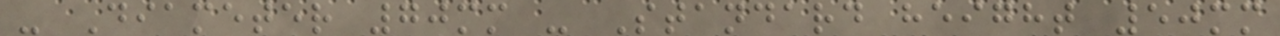- Diameter 70mm - Standard height 50mm
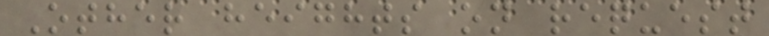Other heights on request
